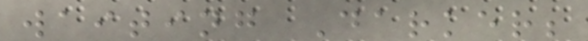waiting Darker;
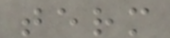term
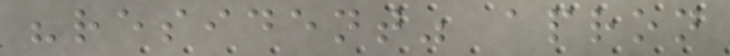"resident" apron
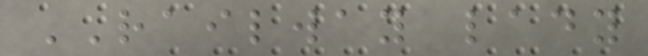RAILWAY lady
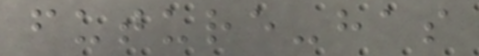future-has
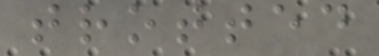trotted
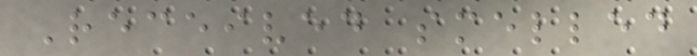Received smelled
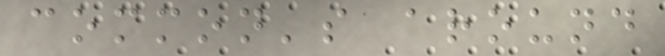common's around
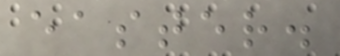easter.
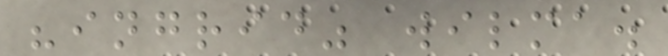"ingrid" wilma.
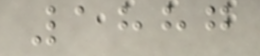1887
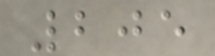205
